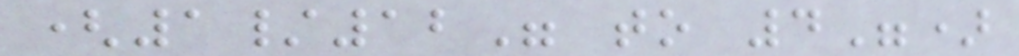(1/12" to 4")
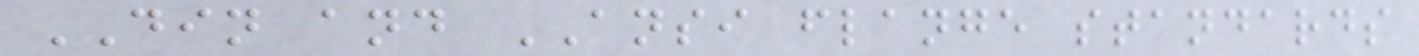DIN and ANSI flange standards
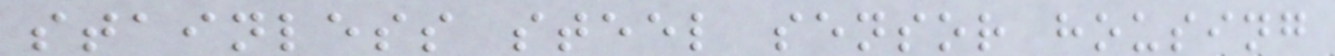stainless steel sensor housing
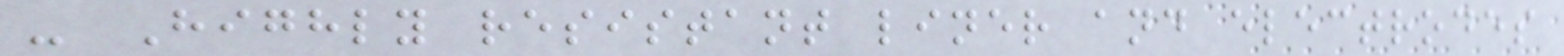- Highly resistant liner and electrodes
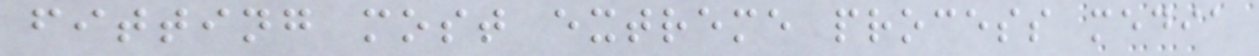fitting most extreme process media
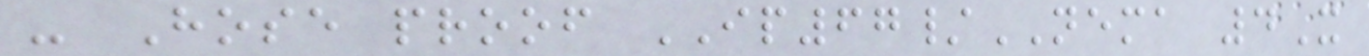- Hose proof IP67/NEMA 4X
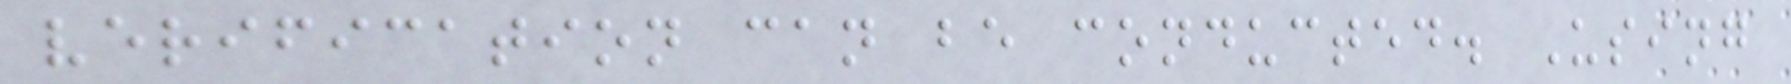verification can be conducted. Using
